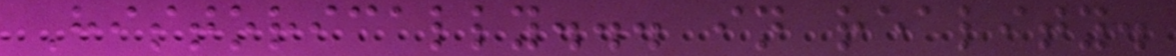Historically... in reality.
